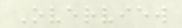Overview
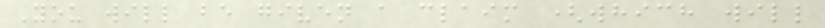You will be given a claim (which will
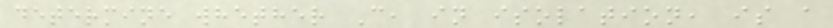determine whether C, in isolation, is a
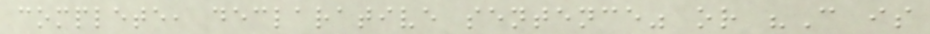complete, declarative sentence" or "C is
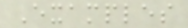Examples
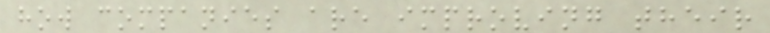how companies are improving their
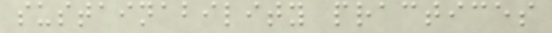sustainability practices
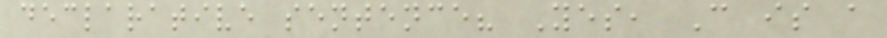declarative sentence? Yes, C is a
